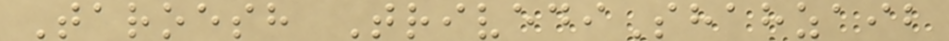Taroesh TrivediShahzaib
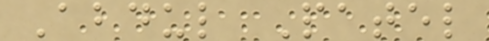Abdul Patel
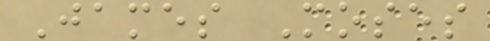James Moses
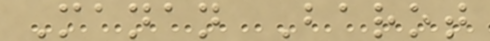Manan Barot
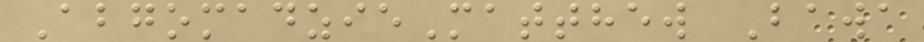AbgomadzieMatthew Bawa
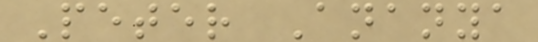Peter Ananya
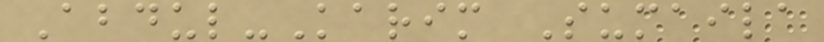Abdul-Karim Sumaila
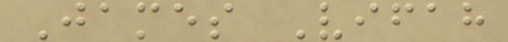James Vifah
